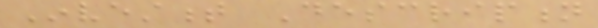Investment Description
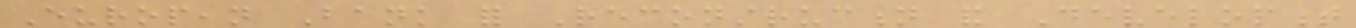European Bank for Reconstruction and Development
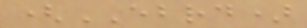(EBRD)
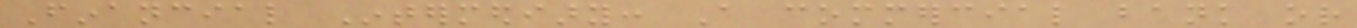Financial Intermediary: A commercial bank or
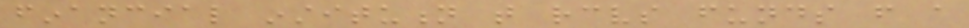financial institution that receives funds from a
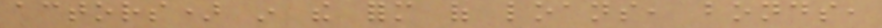actors) in the form of loans, bonds,
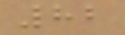82
